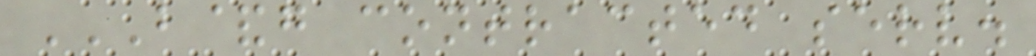B&G CONTRACTED SERV.
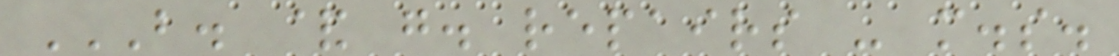B. & G. REPAIRS - M.S.
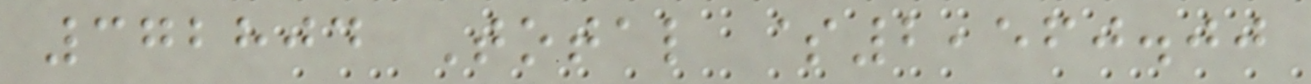372804 Total $2,560.00
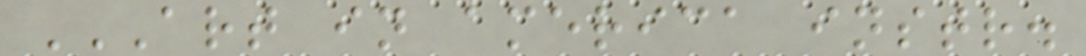ART IN AMERICA INSTR.
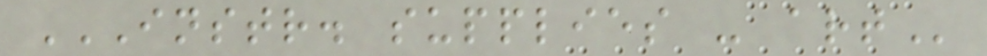INSTR. SUPPLIES - ART
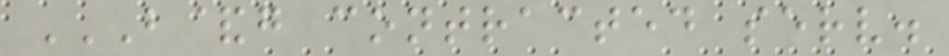B&G CONTRACTED SERV.
